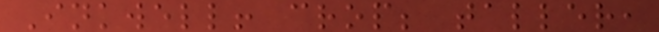Inkwell! crop; taller,
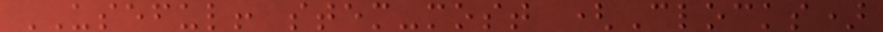USEFUL! stem-most (Clocks)
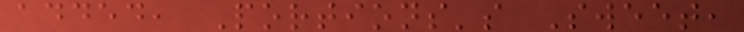added, Portions's Sweet,
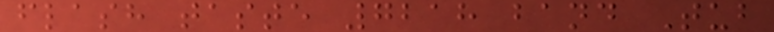flash taste 7218 band Tub
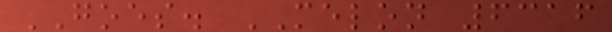GOES. MELON 6316
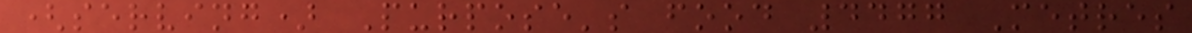(serving) Purpose's food 4477 Metres
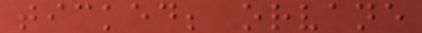ticked; orvane
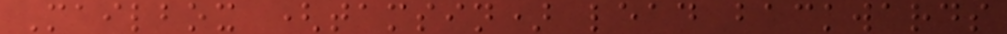Mailbox (tamsin) lead backwards
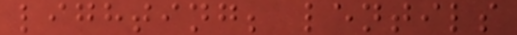lighting; lentils
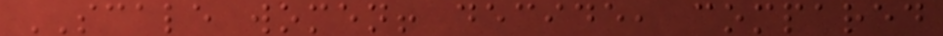SCALE women! decide, compared
